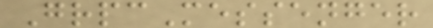GrpcMessenger
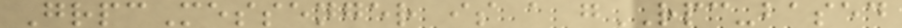GrpcMessenger is a gRPC-based
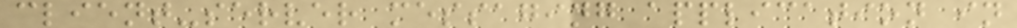client-server messaging application in
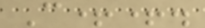C++.
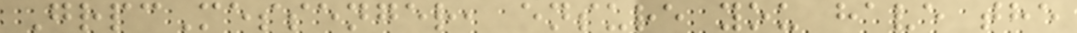GrpcMessenger, ensure you have the
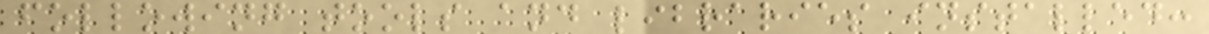following tools and libraries installed:
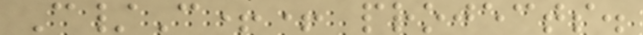C/C++ projects.
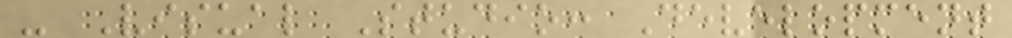- Visual Studio: Development
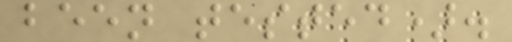been tested).
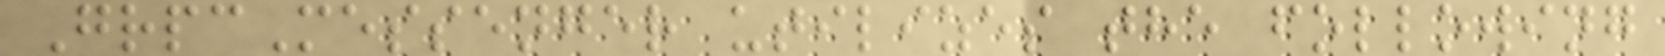GrpcMessenger utilizes the following
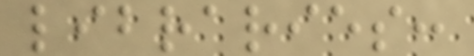libraries:
